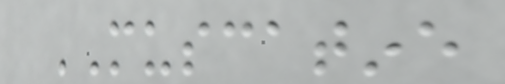MUSCATINE
